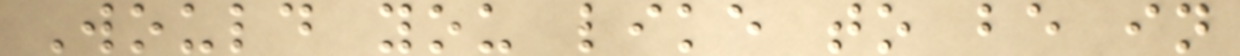Would you like to be in
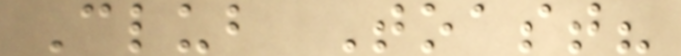Club Toast?
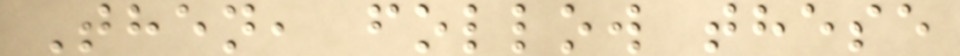Then, follow these
